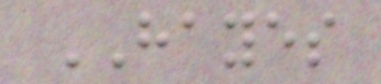HAYES
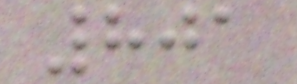801
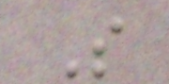S
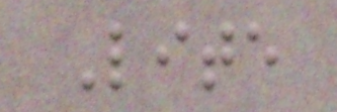Lite
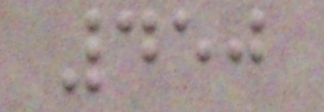450
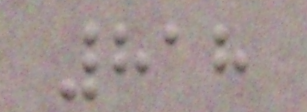818
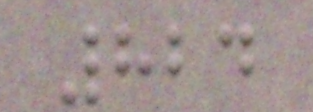824
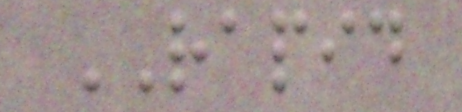RAPID
